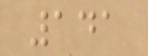141
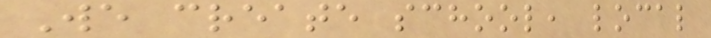We create school, local
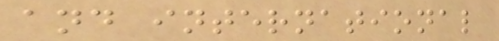and international
